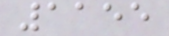1155
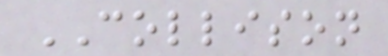COLLISON
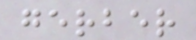gerber
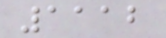1112
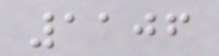1106
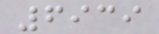6939
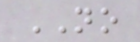NO
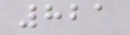821
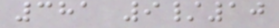381 9/10
